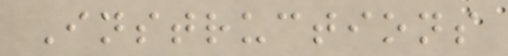Instructions
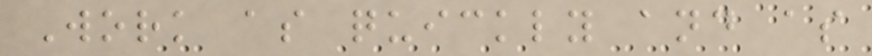Work as quickly and as
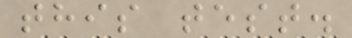this test.
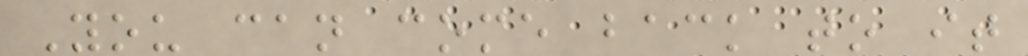You can come back to it
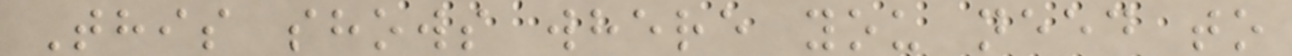This shows where you need to
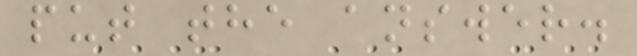put the answer.
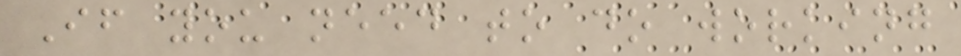If you need to do working
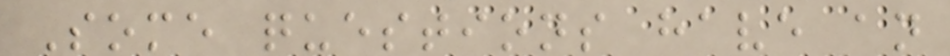Some questions have an
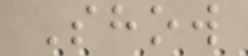Show
